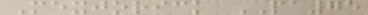Mexjorick PA75
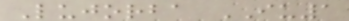Lujorba IU1
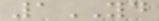1YD
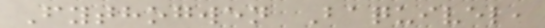Fythogwen Baquivel,
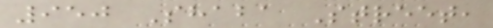950 Shaba Street,
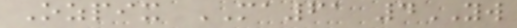Ozpix MA61 4YW
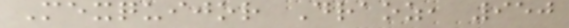Mexquijor Draoz, 950
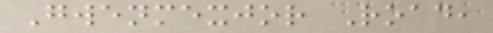Gwenmexjor Road,
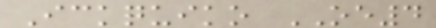Ickquiko OE4
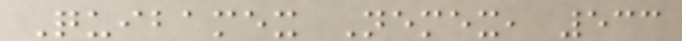Quibamex Nemex, 533
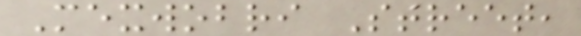Mexwobri Street,
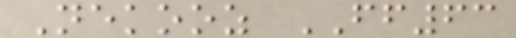Nekooz FF63
